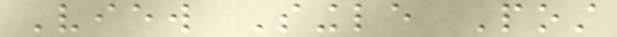View Single Post
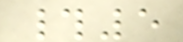#5
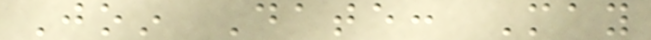Join Date: May
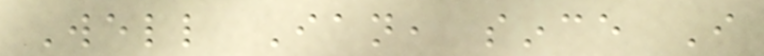Well Ian, since I
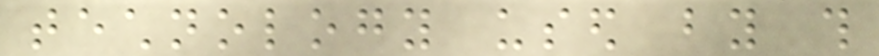technology used by this
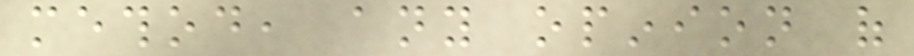method, any opinion of
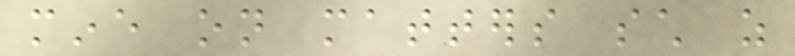mine on matters such as
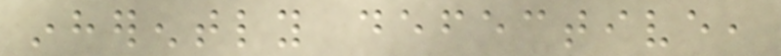inherently defective,
